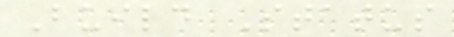Build Status
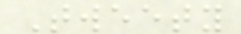Tweety
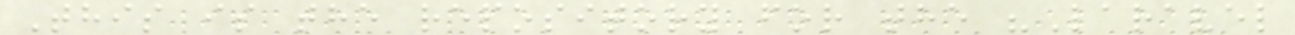This is the repository for the "Laravel
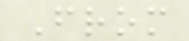From
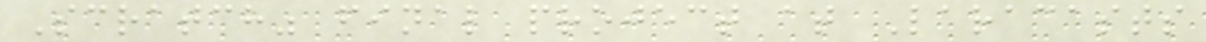Scratch" final project at Laracasts
